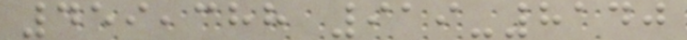459,388 919-8140
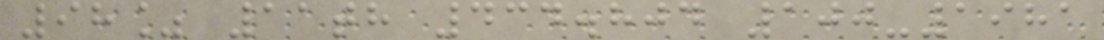98% 11th 434.804 100-1981
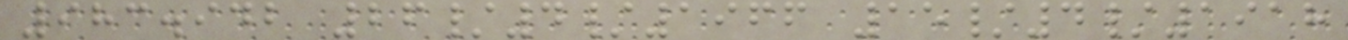983.942 26/4/1966 15/4/1918
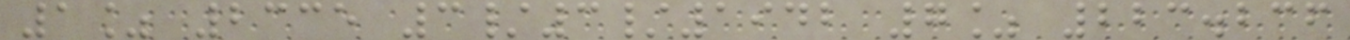1% 2335 3/3/1942 7% 223.236
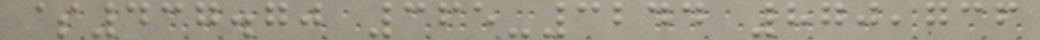$437.70 365-3244 870,736
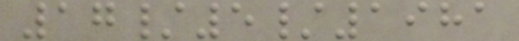17/5/1981
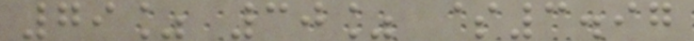79% 30% $3.97
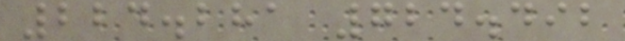224.281 724.492
